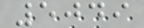5049
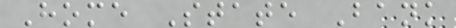Home State Bank
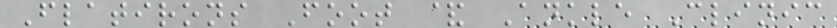Flatirons Foot & Ankle Clinic
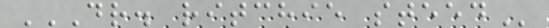DR. RITCHIE STEED
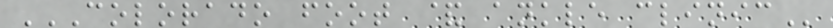COLORADO FOOT & ANKLE CLINIC
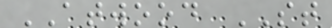ATWOOD ST
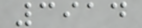3914
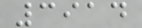3914
